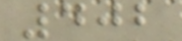402
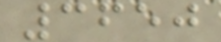3650
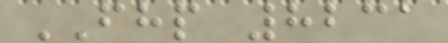FHP 8231
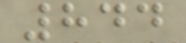844
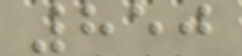850
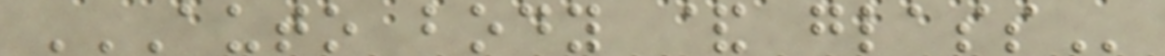AUTO BODY & GLASS
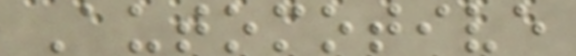Automotive
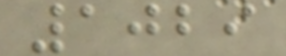1029
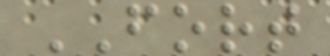FORT
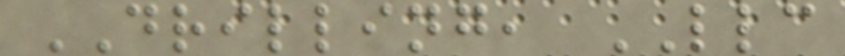DRILLING, LLC
